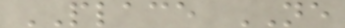PLACE NE
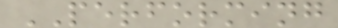PERFORMING
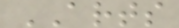ARTS
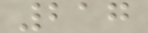217
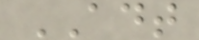ADT
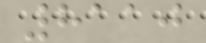8110
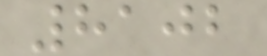8102
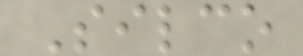Silco
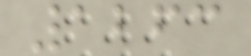1263
